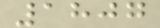1807
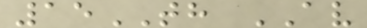15TH AV
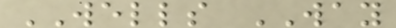WELLS WAY
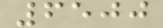6500
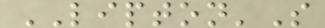LIPTON'S
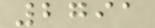2791
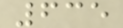635
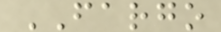FARGO
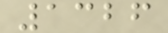1326
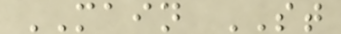MAIN ST
